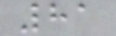81
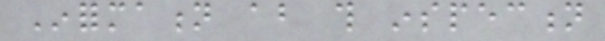Information about this inspection
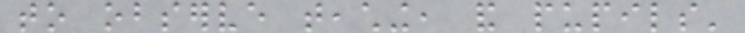to observe teaching, and pupils'
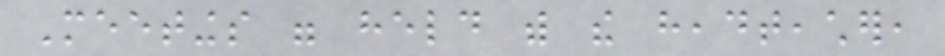Meetings were held with the headteacher,
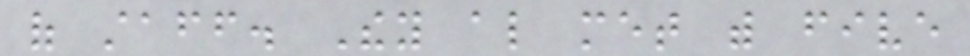of staff. They also met with five
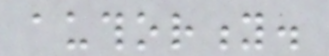authority.
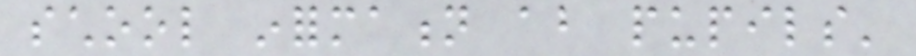school information about pupils'
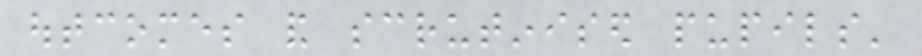outcomes and scrutinised pupils'
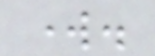work.
